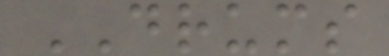DRUMS
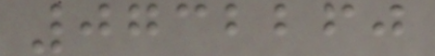0732260
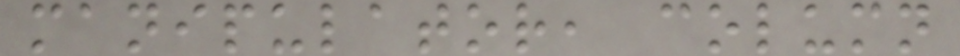manipulator, column
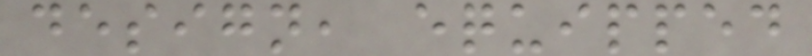design, equipped
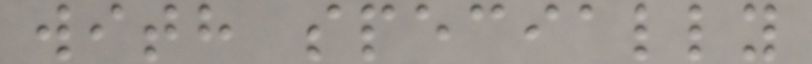with specially
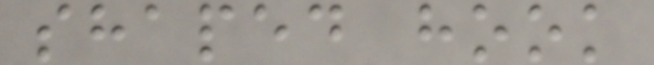shaped hook
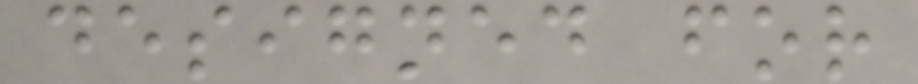designed for
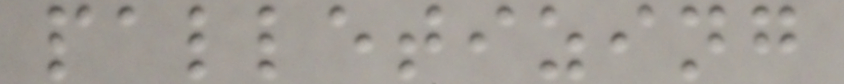palletizing
